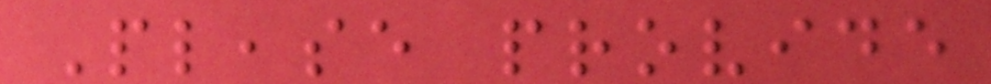Please provide
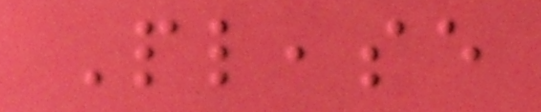Please
